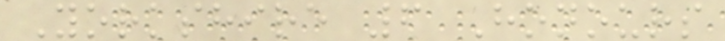Yorkshire 6 Honours
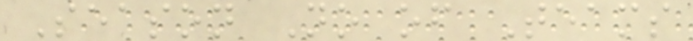Season No of Teams
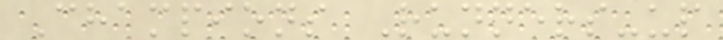Champions Runners-up
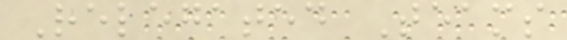Relegated Teams
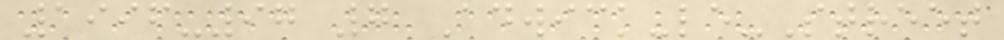1996-97 7 Adwick-le-Street
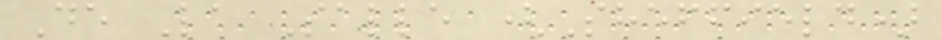De La Salle (Sheffield)
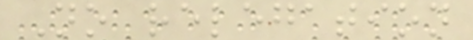No relegation
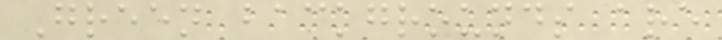Green backgrounds are
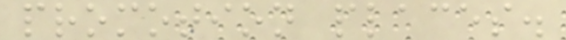promotion places.
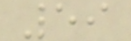59
